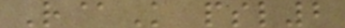R@K psl2
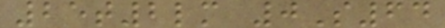25t2lm 0S64
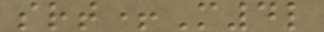srt+M4l
